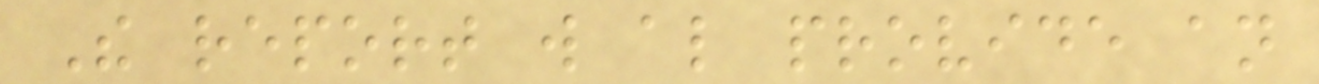The report will also provide an
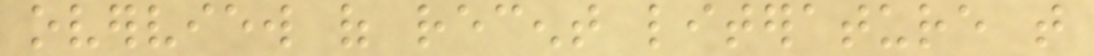overview of recent literature that
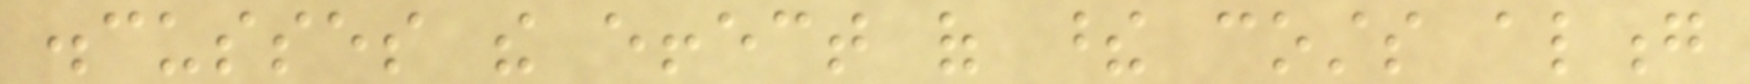discusses the effect of these costs along
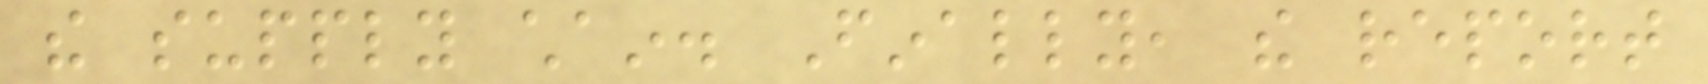the supply chain. Finally, the report
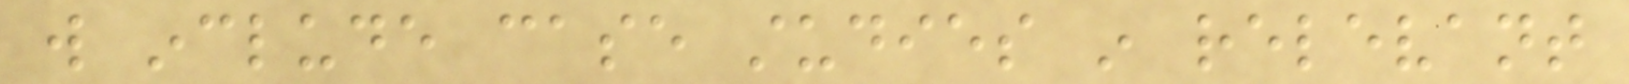will include case studies in relevant
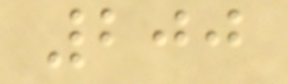200
